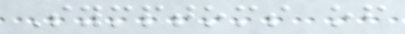Symptoms of
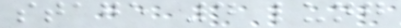stage 4 lung
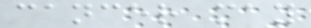cancer may
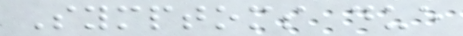Symptoms due
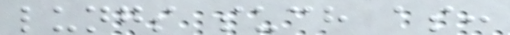lungs such as:
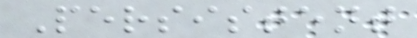Persistent
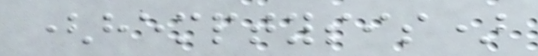(hemptysis)
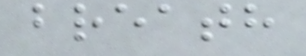breath
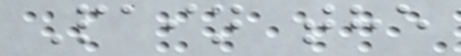Pain the
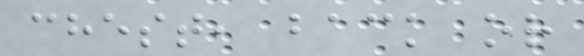chest, back or
